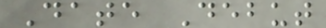Date Debut
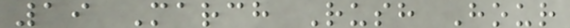19 March Rush Hour
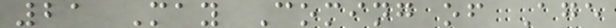21 May Coming of Age
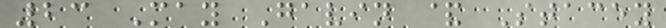23 May Gavin & Stacey
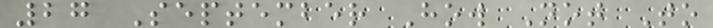27 September How Not To
